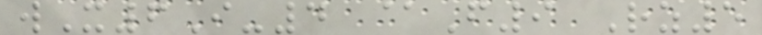wX6I-4 @F9 Rz5
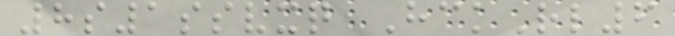8s1ssvxq HckRl6
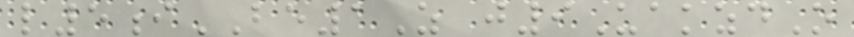l5iBE1Z j9UakzdO
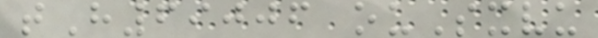tH69006 ouSxvu
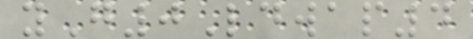yG0Ldwap4
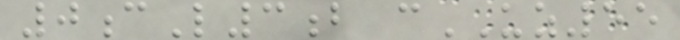0cL3b cUZ55
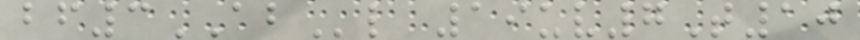bf3ABl 19uv7T10
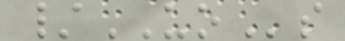/UOs
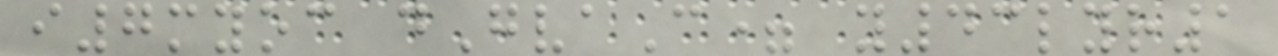i7myoc dGvaC= y43lyr1
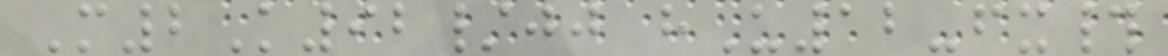M2K92/jj hU12-fx#
